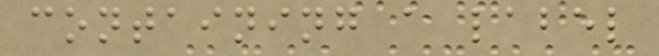containing a label
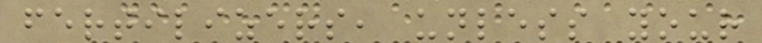fertilizers, unless your
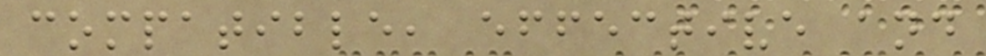compatible, effective and
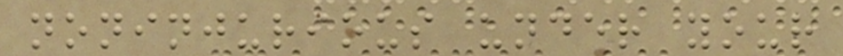noninjurious under your
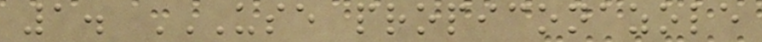1. USE PROPICONAZOLE
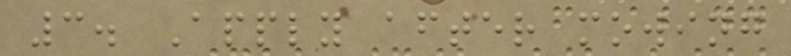3. Apply after mowing
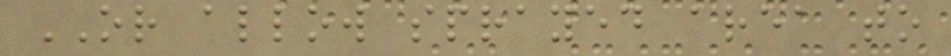OR allow sprayed area to
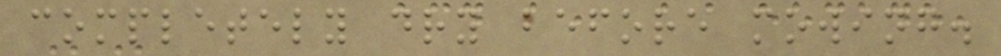completely dry before mowing.
